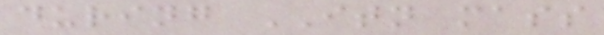during ITN mass
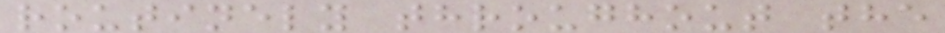routinely throughout the
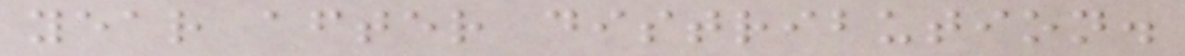year after distribution.
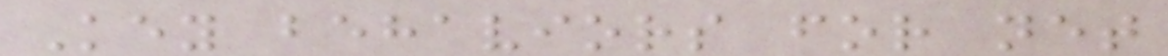Key behaviors for net
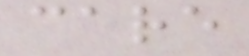care
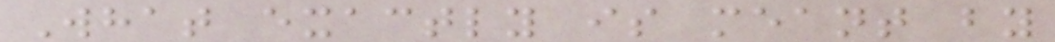What exactly is meant by
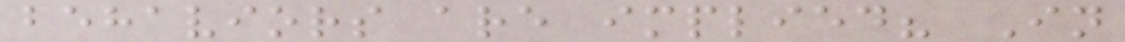behaviors are implied? In
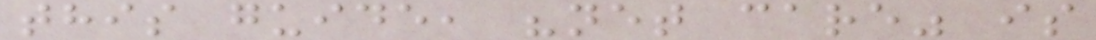this guide, "net care" is
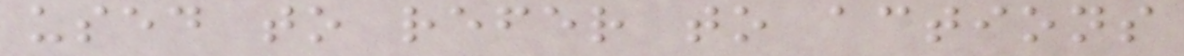used to refer to actions
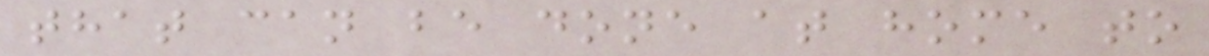that can be done at home to
